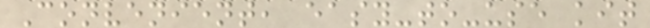Convenient, easy-to-use kit
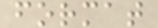format
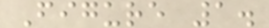Figure 1.
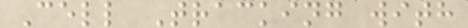Cell Tracking with
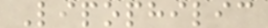Lipophilic
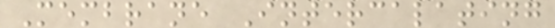Membrane Intercalating
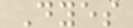Dyes
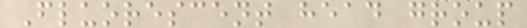Fluorescent head group
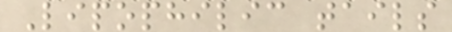Lipophilic tails
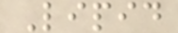Lipid
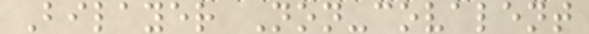Bilayer Non-covalent
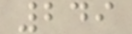249
